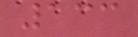133
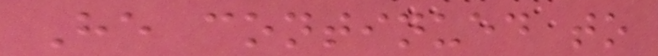He continued to
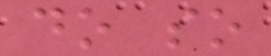do so
